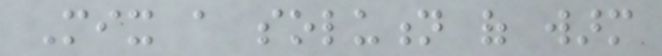Mix a solution of warm
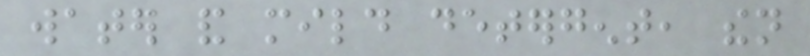water and mild detergent, then
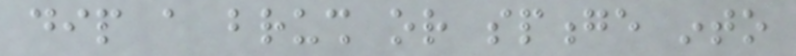dip a brush or sponge into
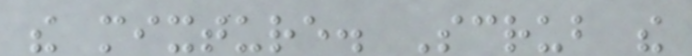the mixture. Scrub the
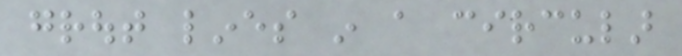grout lines in a circular
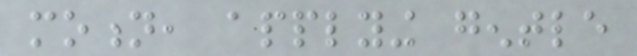motion, applying gentle
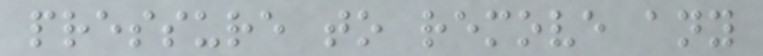pressure to remove any
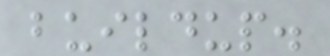buildup.
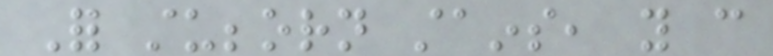For stubborn stains, you can
